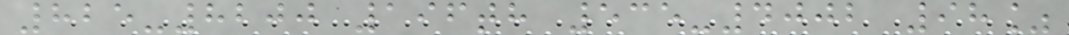825-8200 196th 535-4002 98%
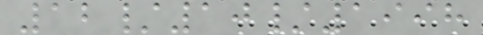12/10/1998
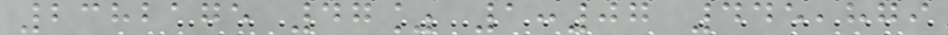2382175 47% 1:07 445,879
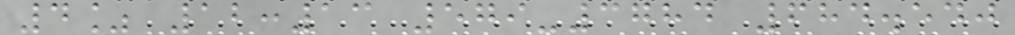4% 12:13 579-3784 684.540
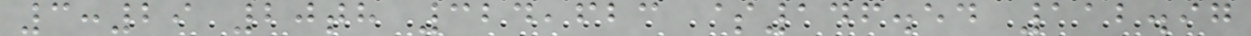3:29 20th 324,623 $146.54 112.97
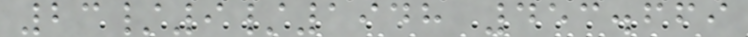23/9/1948 453.669
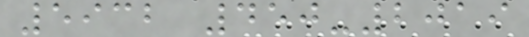5932 450-2019
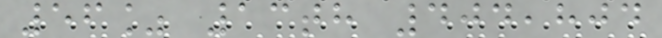56% 13th 404,804
